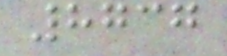8737
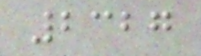2327
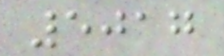5017
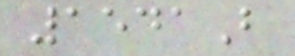1541B
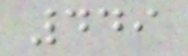449
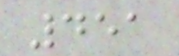451
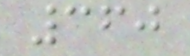360
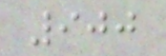900
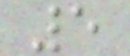5
